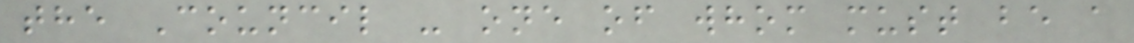the Council - one of whom must be a
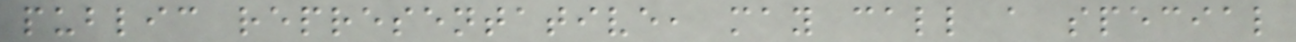public representative, may call a special
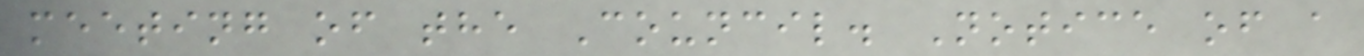meeting of the Council. Notice of a
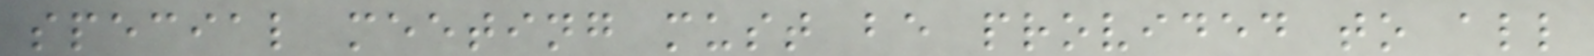special meeting must be provided to all
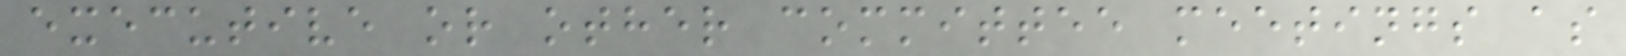executive or other committee meetings as
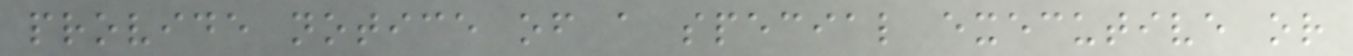provide notice of a special executive or
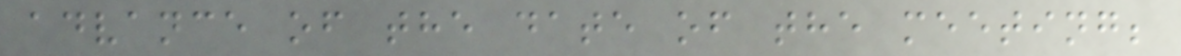advance of the date of the meeting;
